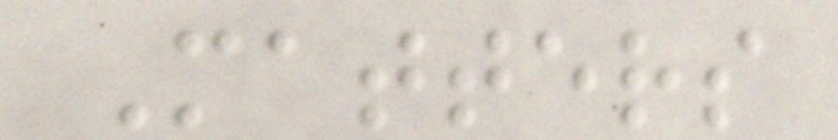Matters
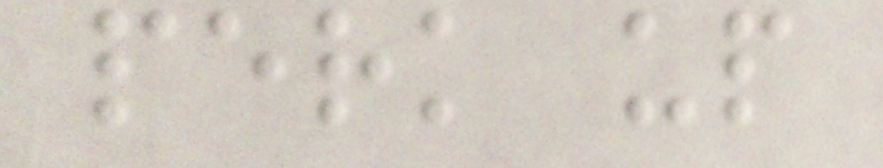perk up
